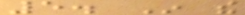5. In the
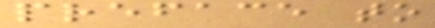preface to
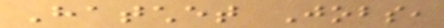Hatchet Jobs,
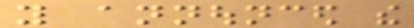you announced the
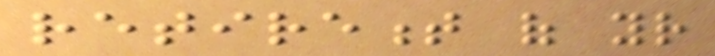retirement of your
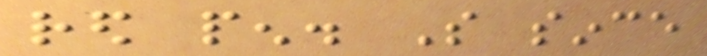red pen. So since
